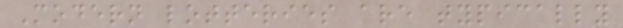Modern lotteries are typically
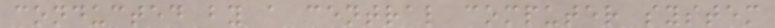conducted by a central computer system
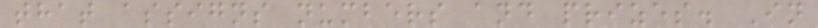that assigns numbers and prizes. In
